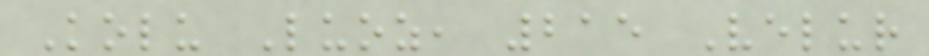Kolu Luoz, 215 Velur
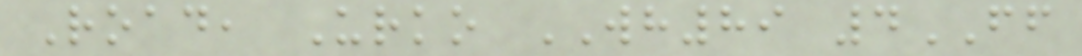Road, Urko WH89 4FF
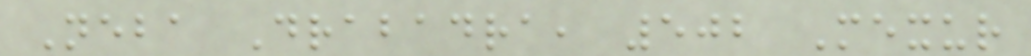Neba Drabadra, 502 Mexur
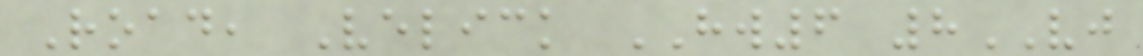Road, Velick HW6 8VJ
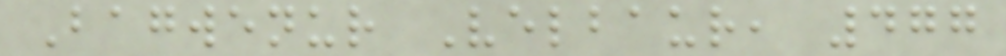Bagwenur Velbaur, 477
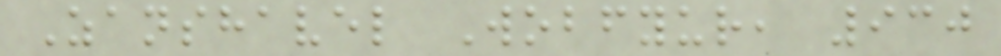Zanshavel Wobfyur, 930
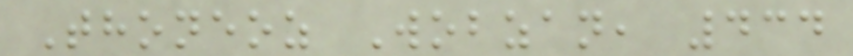Thoneoz Wobzan, 434
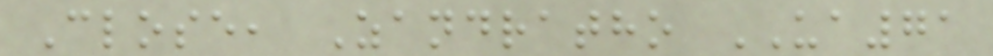Close, Zandratho UA71
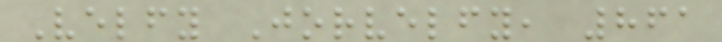Velfy Jorvelfy, 861
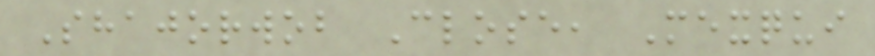Shajorwob Close, Mexqui
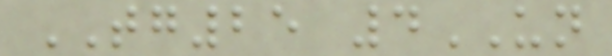TG25 4UN
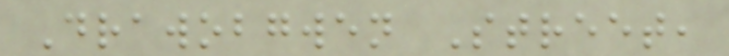Drawobgwen Street,
